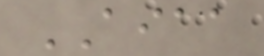AIAA
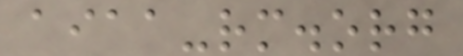aiaa-rm.org
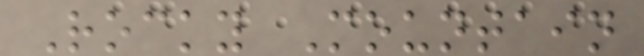Rocky Mountain
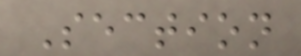Section
